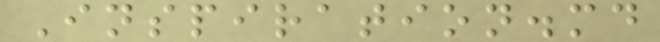Inspiration.md
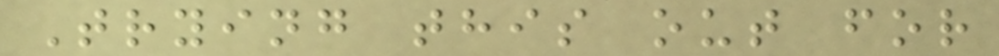Trying this out for
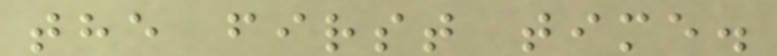the first time.
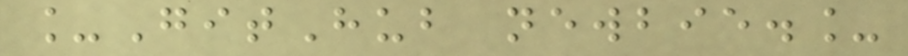_GitHub newbie._
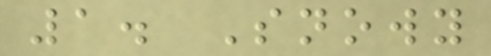1. Snowy
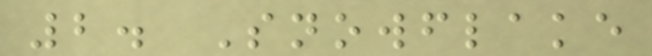2. Snowflake
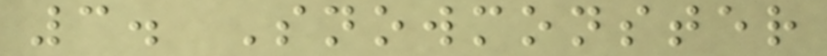3. Snowmonster
